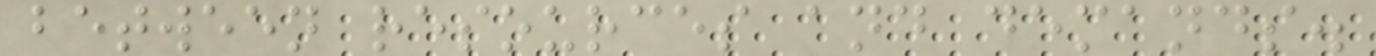between resources and demands.
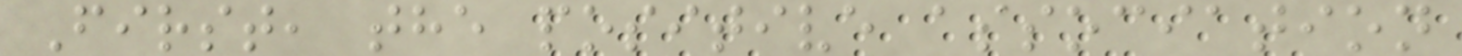First, the positive association
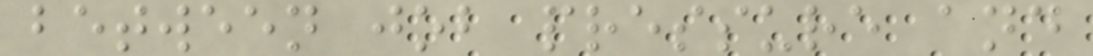between job pressure and
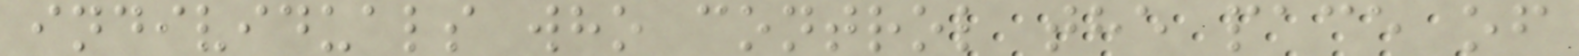individuals who control the pace of
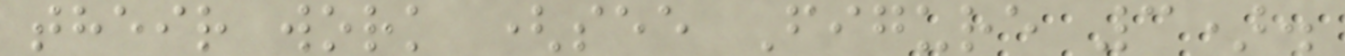their work (see Figure 3).
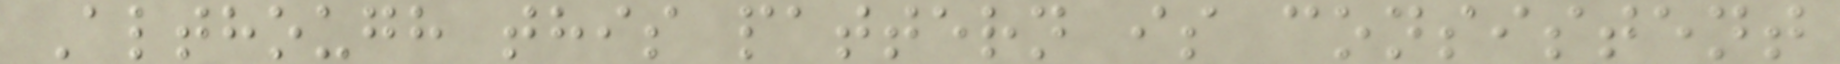Although this pattern is consistent
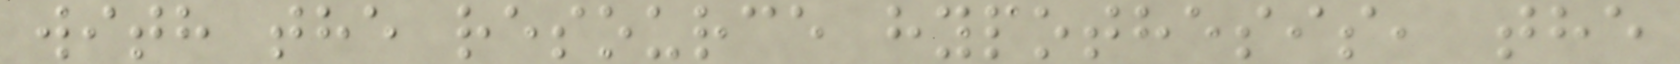with the resource hypothesis, the
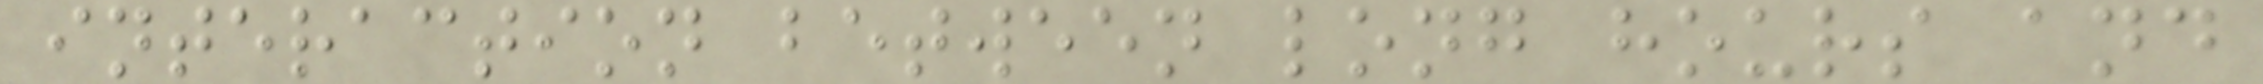interaction between long hours and
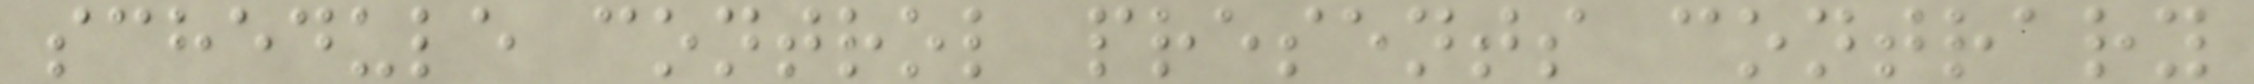schedule control presents contrary
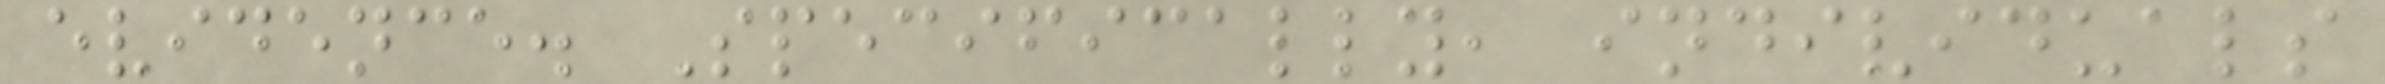evidence. Specifically, individuals
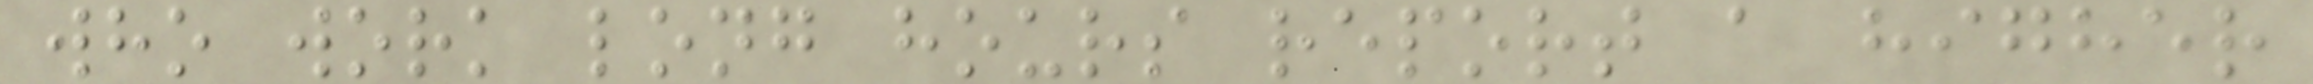who work long hours report a higher
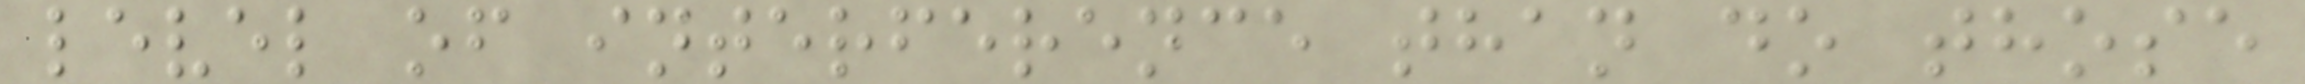level of interference than do those
